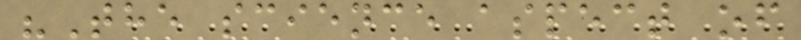"The science aspect of
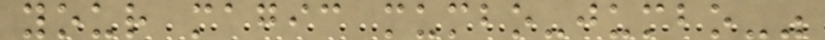your magic mumbo-jumbo-"
